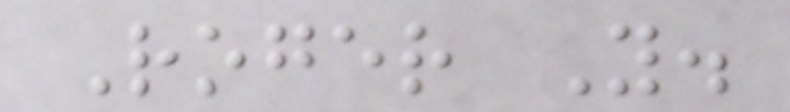Roger Y.
